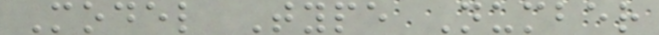Model Type Number
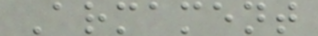Armament
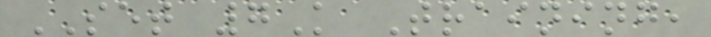SET 7K Training,
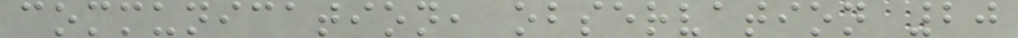communication, observation 20
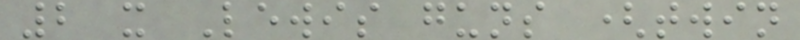2 x Lewis guns (twin
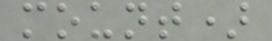mount)
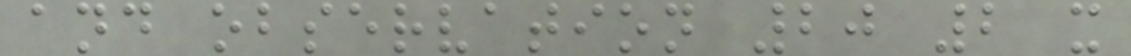and observation 20 2 x
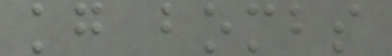kg bombs
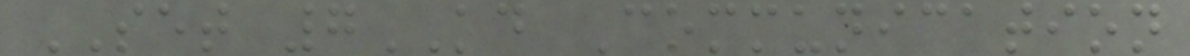SET 7KD Communication
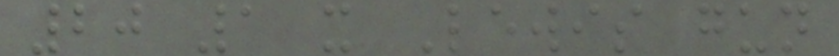20 1 x Lewis gun
